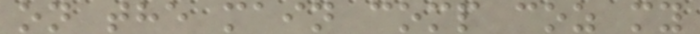on the main comp coz my
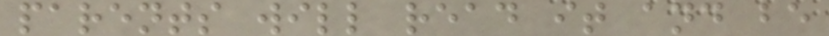parents will read it and be
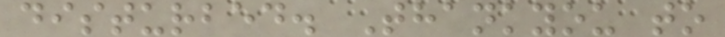disturbed. Thankyou to
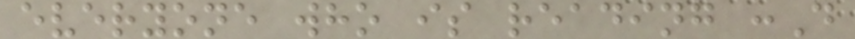everyone who is reading :D
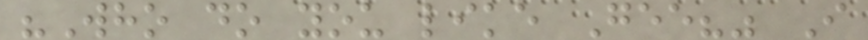"Who do you like Gee?" I
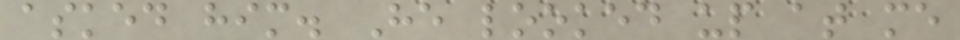asked him. He looked up at me
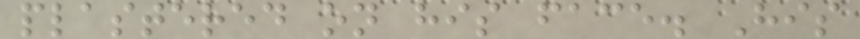plastered on his face. His
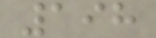198
